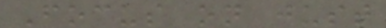Focus on just
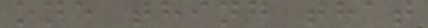one thing that
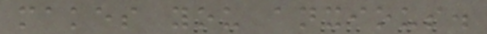makes you anxious.
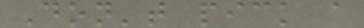Don't pick a
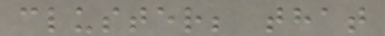cluster; that
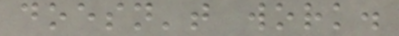doesn't work.
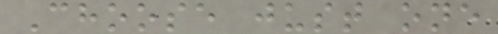Choose just one
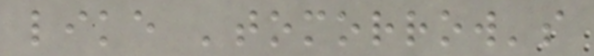like 'tomorrow's
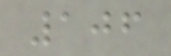106
